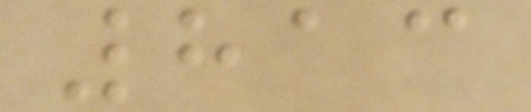813
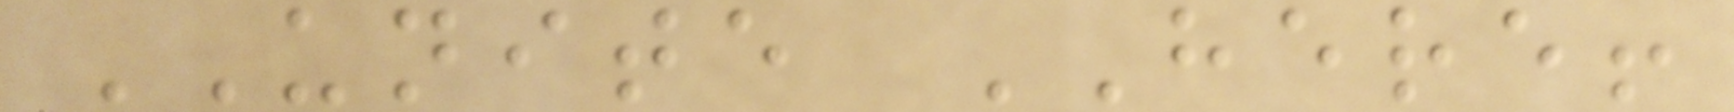UNITE HERE!
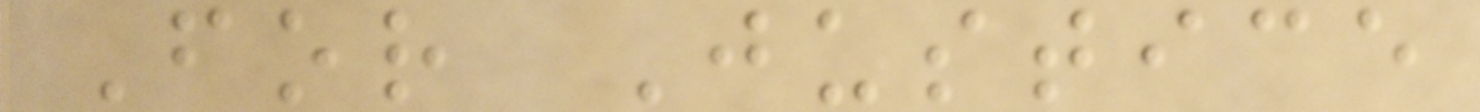For Justice
